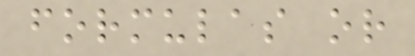formulas or
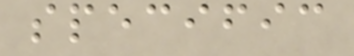specific
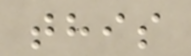this
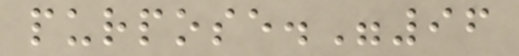purpose."96
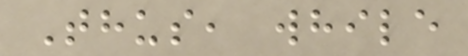Thus, while
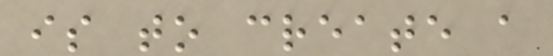is to create a
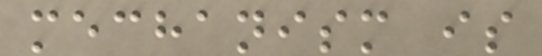mechanism is
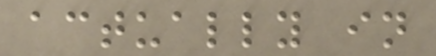actually in
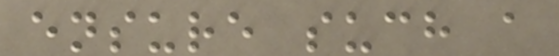ensure such a
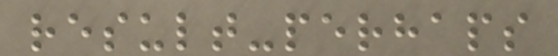result-perhaps
